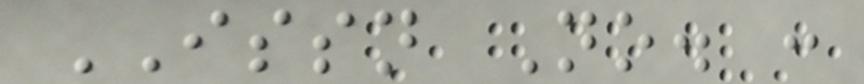ISSN No. :
